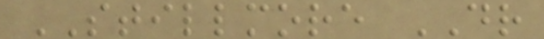STILLMORE DR
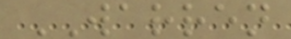WARREN
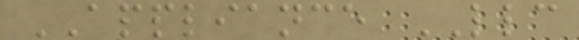APPLIANCE LLC
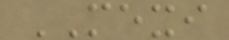MEXI
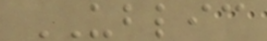UBLIC
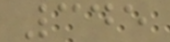345
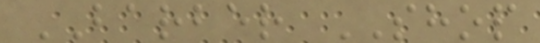BARBER SHOP
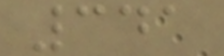341
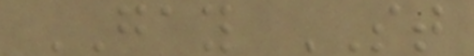GAY ST
